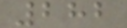282
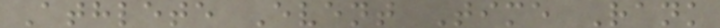Athlete Event Time Rank
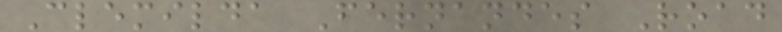Clemilda Fernandes Road
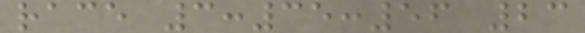race 3:35:56 23
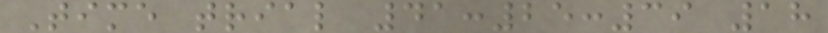Time trial 41:25:39 18
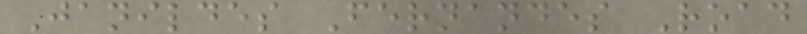Janildes Fernandes Road
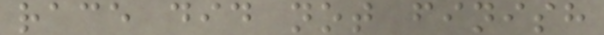race did not finish
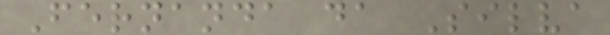Fernanda da Silva
